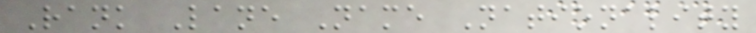Rank Lane Name Nationality
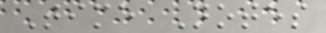Time Notes
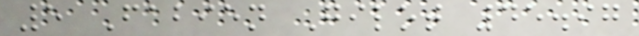5 Fabien Gilot 45.97
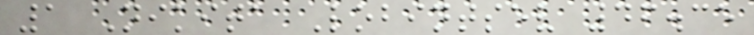1 Nikita Lobintsev 46.35
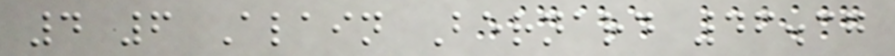4 6 Alain Bernard 46.37
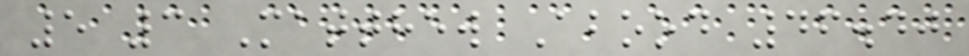5 3 Matthew Abood 46.40
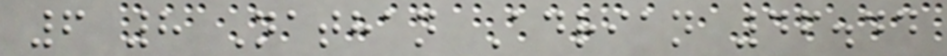6 8 Nathan Adrian 46.44
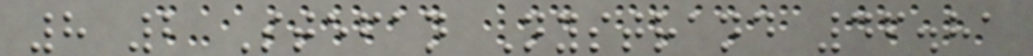8 2 Stefan Nystrand 46.81
